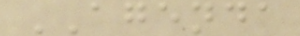AGENDA
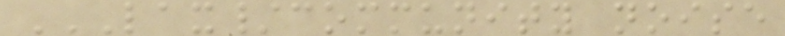LAX/COMMUNITY NOISE
